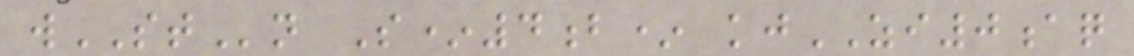wSTn S*4b* kjZI0aq
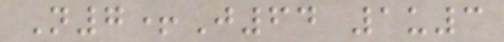N7+J64 1u3
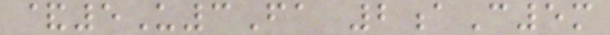&5U3Fa 2aC5m
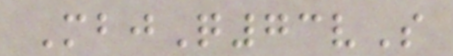MbjQ73vS
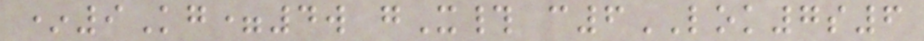*9Kg=4w gX# c6LOK7s6
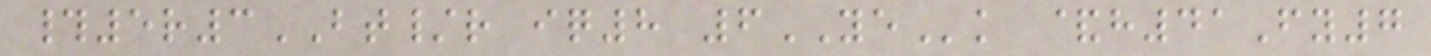#5r3BT/r iq8 6YEk &h41Fy7
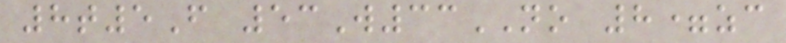8t5F 53W33NO 8=zc
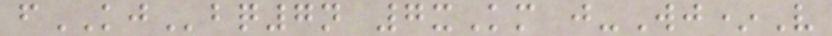fKJbq7n 7xKm j-Wj*V
